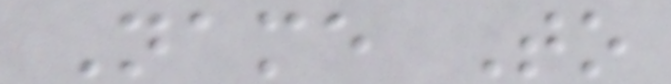Name To
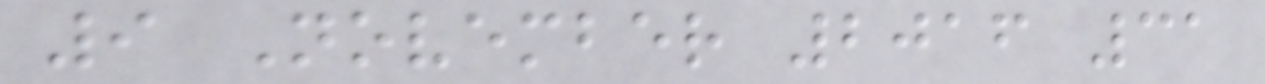9 November 2016 31
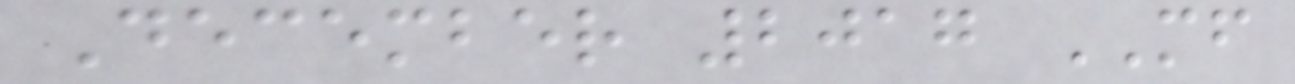December 2017 MF
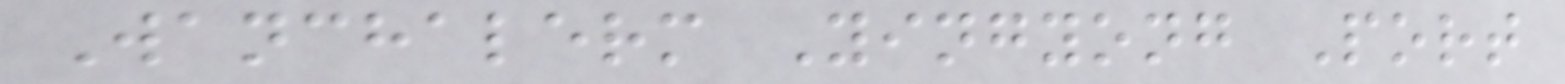Wanchalerm Yingyong Port
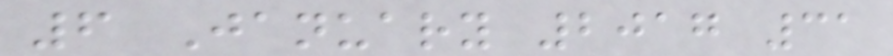6 January 2017 31
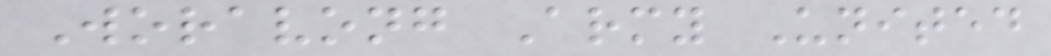Woravong Army United
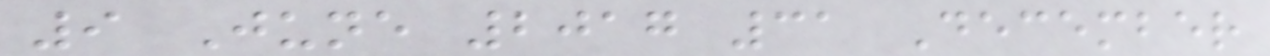9 June 2017 31 December
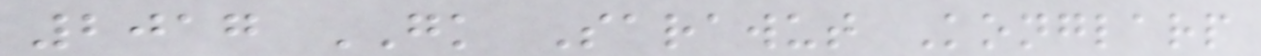2017 GK Sarawut Konglarp
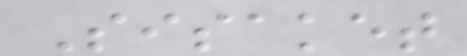Sisaket
